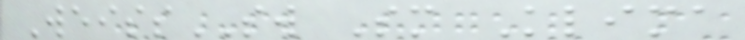WeissSW Sm Klima
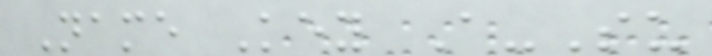Name Key A-Su
